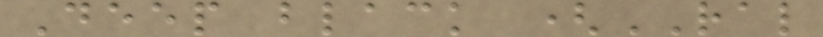Deep black (RAL
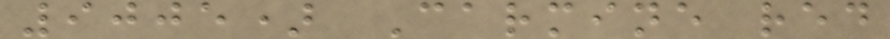9005) Carmine red
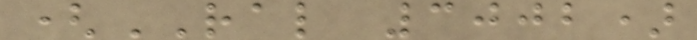(RAL 3002)
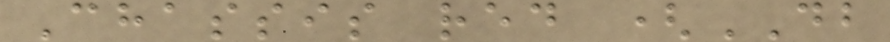Chassis red (DB
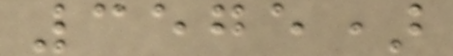3575)
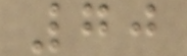70
